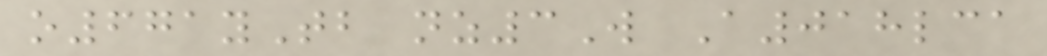o671yTb nz3W A018lca
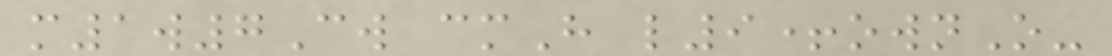m1w7Cw cmH l9+ownO-
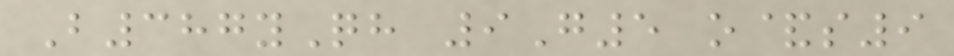B387yQh 9G5 o&s9
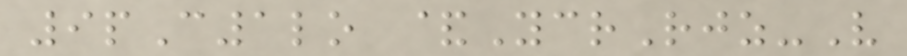9pC1lo &YcrRjz-V
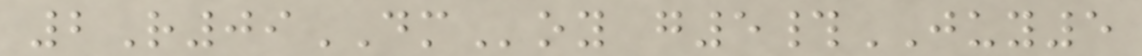2R09DMoy g5#JUY5
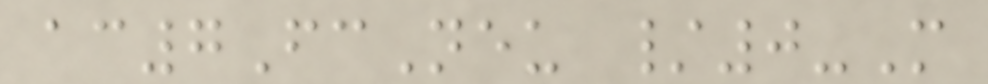ac7FcNeu /0-M
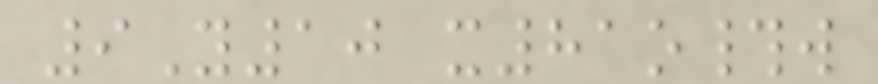9Y10 x81o#w
